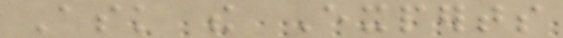Ask the Experts
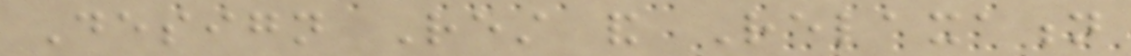Design Rest and Relaxation
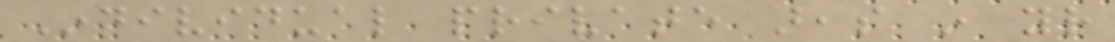Individual private areas in your
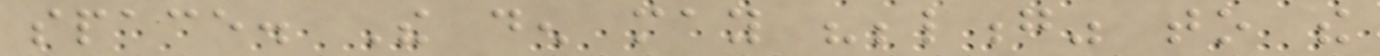space. The den may "belong" to the
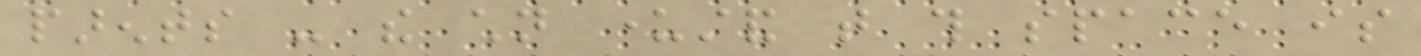parents - the children understand that this space is
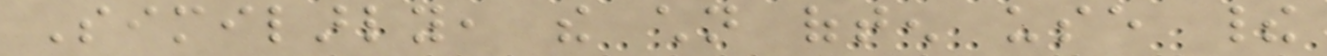Similarly, the children often use their
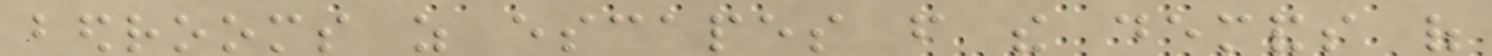bedrooms as escapes from the demands of
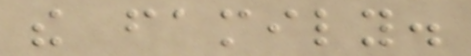the family.
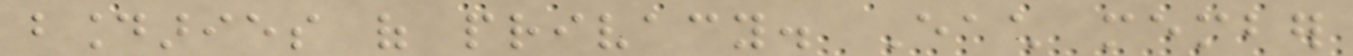boundaries of privacy. Each member
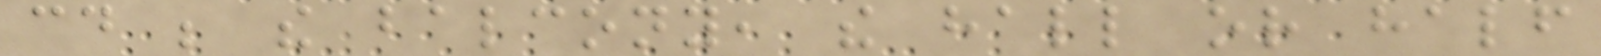could be the balcony, the hall or half
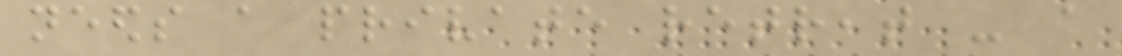needs a private retreat - a
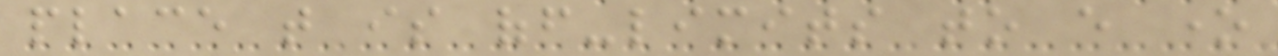place that is off-limits to every one
